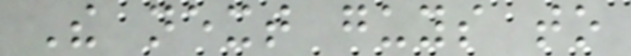The next guys to
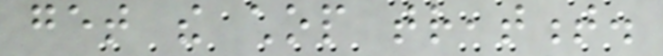get the chop treatment.
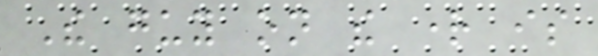The guy on the right is
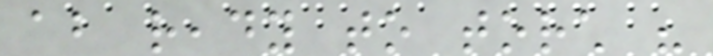about ready to torch his
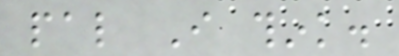pal I think.
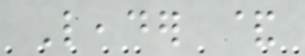Leader &
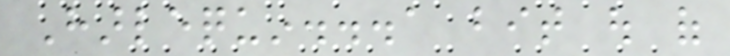Harlequin...a bit out of
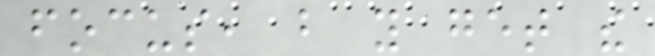focus, but you get the
